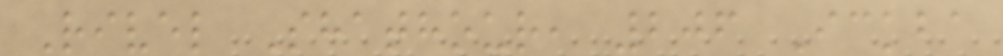Rivel Shathour, 206 Ickba
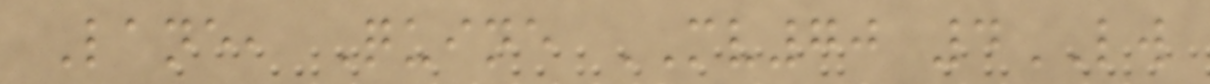Lane, Quine MV70 4LW
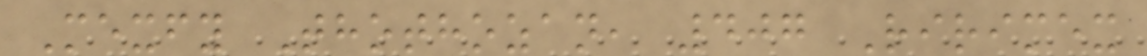Mexfy Thothozan, 407 Ririmex
